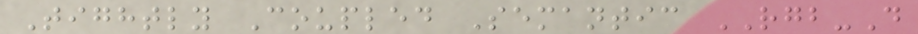Tightly Coupled Semantic RGB-D
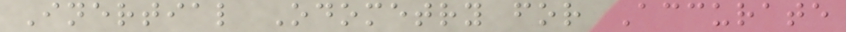Inertial Odometry for Accurate
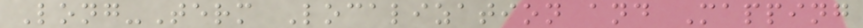Long-Term Localization and Mapping
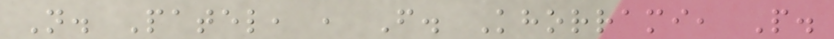N. Patel, , F. Khorrami, P.
